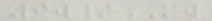9w/MW
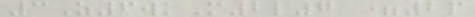3Z6wkM2l7 =2p
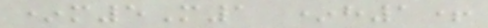*m5M1 *h1+
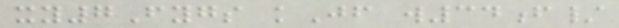xy7Fygs kJf w34f/
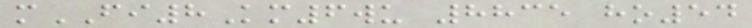mFI8Km6wu 8835 ho54
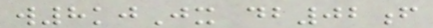w8kjJx db02f
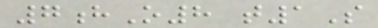7hO8 t1S
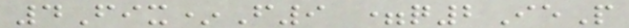4Fix*F9 =q2IeP
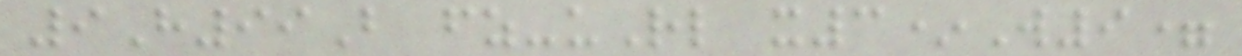9H99B fz-uRl x3*W9=
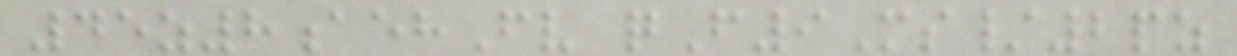45z8aehFv qF9Ms/2pz
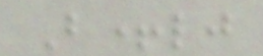B+lj
